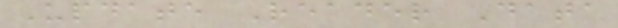Update Reader Data
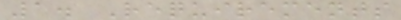1. Requirements
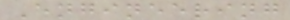Engineering
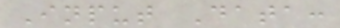Input Data:
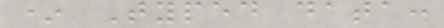* Typed data:
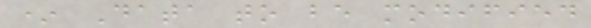* Data to be modified
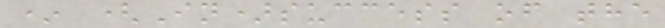* (In)success of the
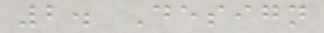2. Design
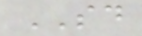SD
